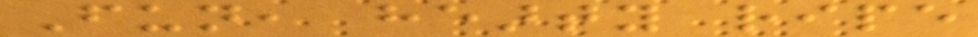Fun, hearty ripe
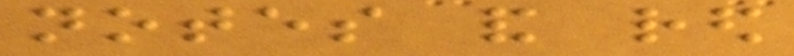notes and red
